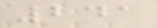241
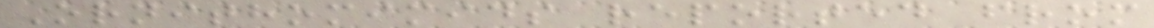Ornithomimids reported from
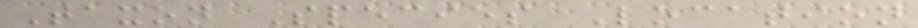Taxon Species Location
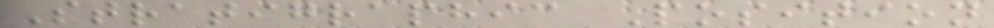Stratigraphic Position
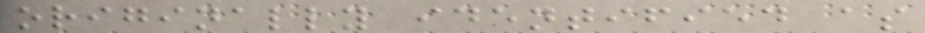originally identified as
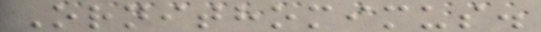Ornithomimus.
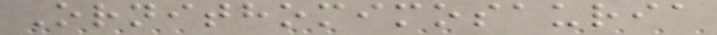Ornithomimosauria
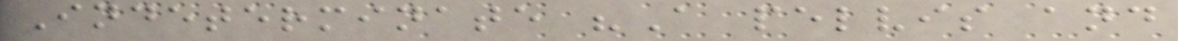Indeterminate "A pelvis and
